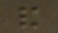and
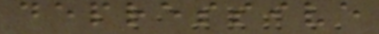depressive
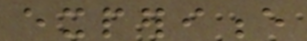experience
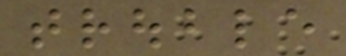trouble
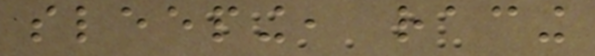sleeping, racing
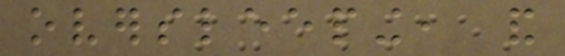oversleeping, and
